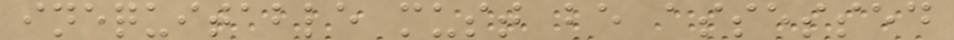inequitable must be assessed
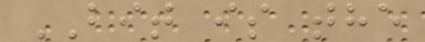BIT is the
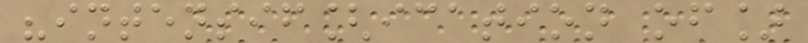"intensif[ication of]
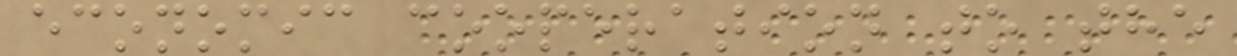economic cooperation to the
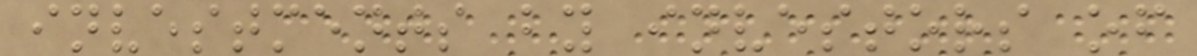investments by investors of
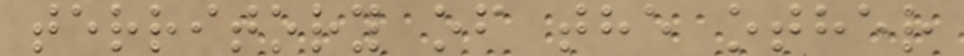territory of the other
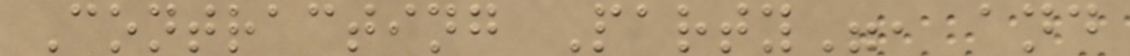Contracting Party", and
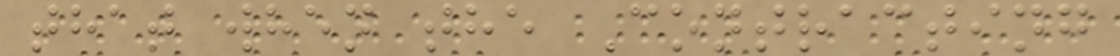that when the Contracting
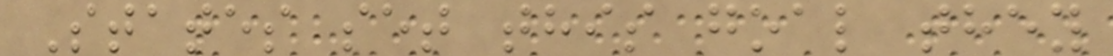States set this goal they
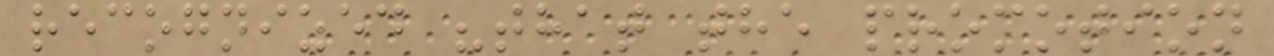recognized "that the promotion
